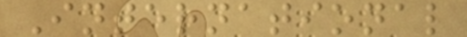International
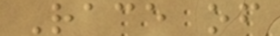Race of
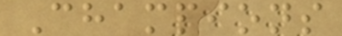Champions
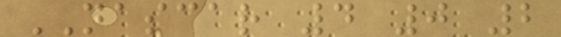NASCAR 4 0 2
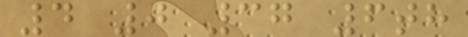4 0 37 6th
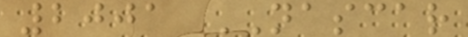2001 NASCAR
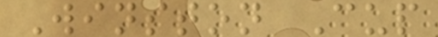Winston Cup
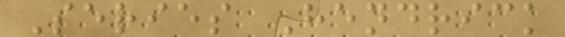Series Hendrick
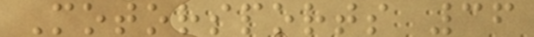Motorsports 36
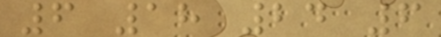6 18 24 6
